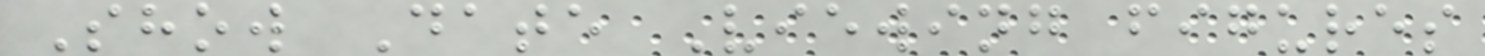Show Date Viewing figures
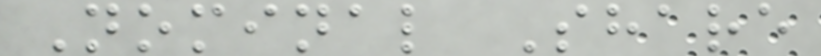Nominal Share
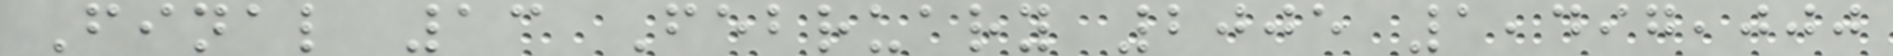Final 13 February 2005 1,497,000
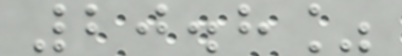20.8%
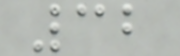32
